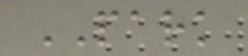PARK
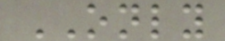ONLY
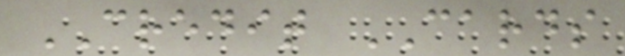CREDIT CARDS
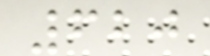620
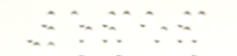5656
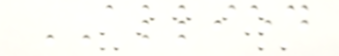ALLIED
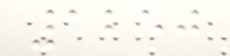1250
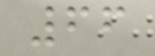66
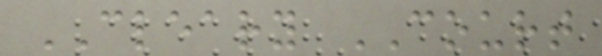CLEARY COURT
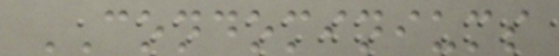CONDOMINIUMS
